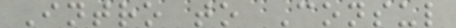Intro to Consul
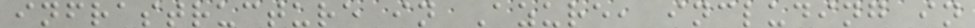infrastructure in Azure, including in
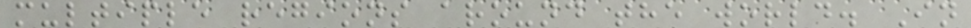multiple regions around the world. In
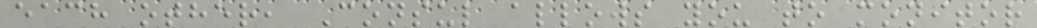each other, Consul allows you to monitor
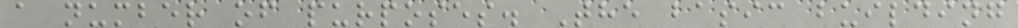a number of purposes. The basic building
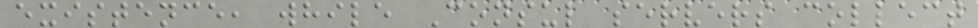existence, while Consul servers collect
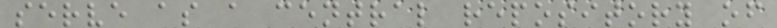serve as a central repository of
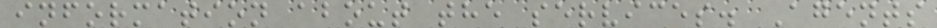information about the services. Agents
